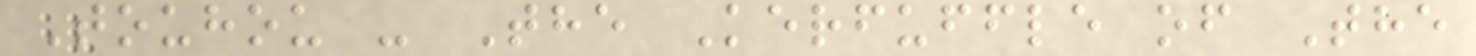Touhou - The Kerfuffle of The
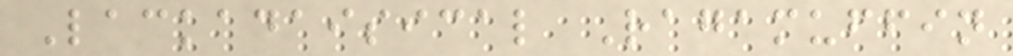Lackadaisical Ragamuffin
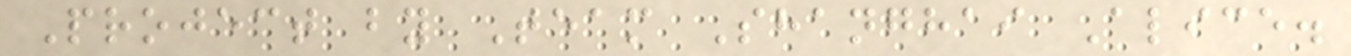Project by Team Shanghai Alice.
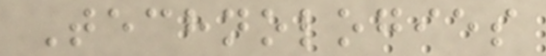Technologies
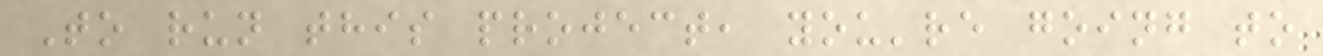To run this project, you're going to
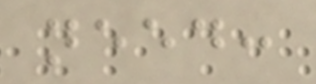need:
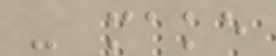- make
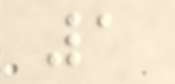1
